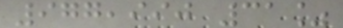977,990 31%
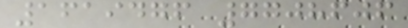1619476 7708606
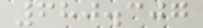680.307
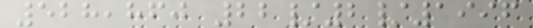528,860 22/2/1996
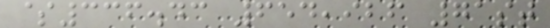$336.43 654,926 71st
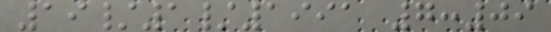19/1/1991 7:09
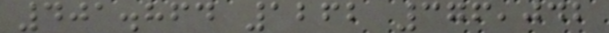401.864 1262 376,042
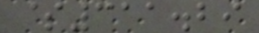$311.29
